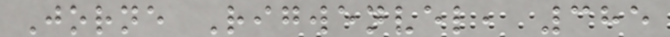Jorne Rigwenvel, 385
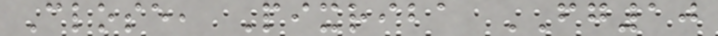Close, Pixriba FG10
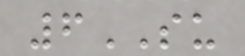6SU
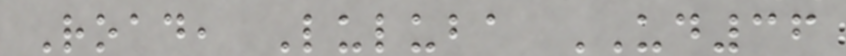Road, Luluba UD36
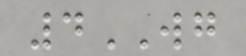4WG
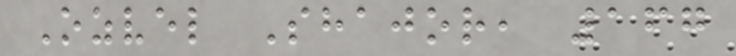Ozvel Shajor, 167
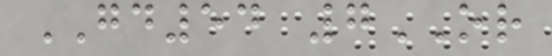GD54 7OR
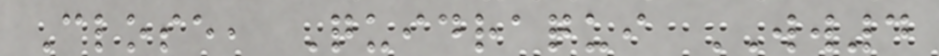Close, Quidraqui WW4
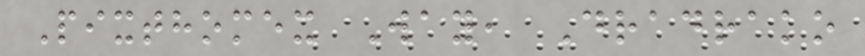Pixthomex Way, Dradrako
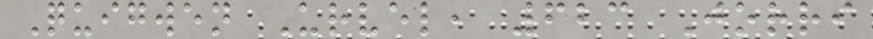Quigwen Urvel, 623 Jorri
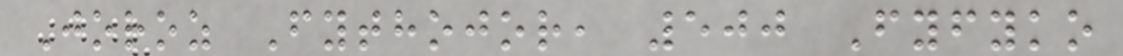Joroz Fythojor, 500 Fyfyko
